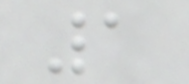1
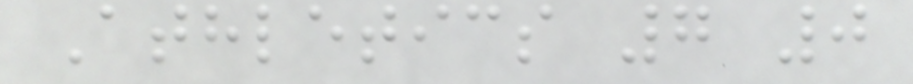Athletics 7 0
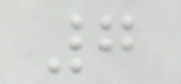7
